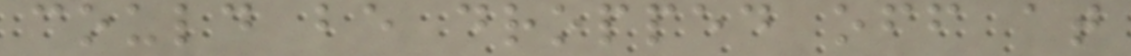could be dropped off at
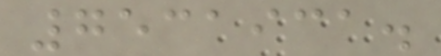7531931.
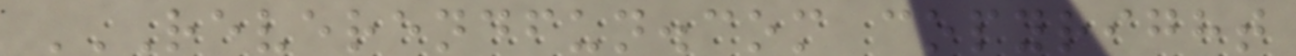REVERENDFUN.COM COPYRIGHT
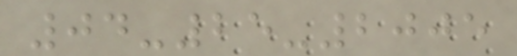04-25-2005
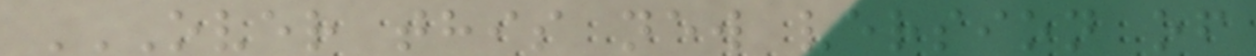OVER THIS NEW VERSION OF
